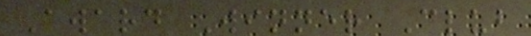Award Winner Club
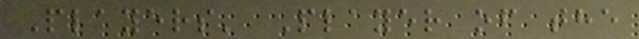Players' Player of the
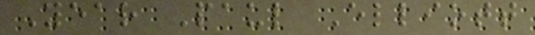Year Paul Elliott
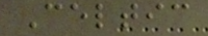Celtic
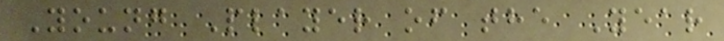Young Player of the Year
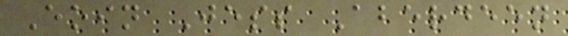Eoin Jess Aberdeen
